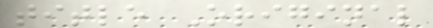title Original
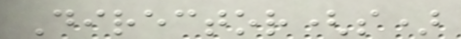Director(s)
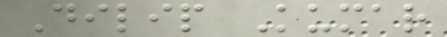Dilip Kumar
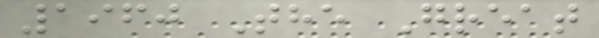1960 The Great
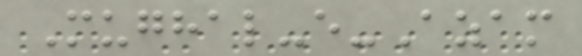Mughal-e-Azam
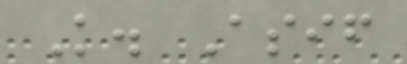K. Asif
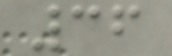36
